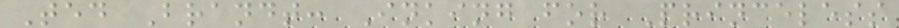Ted Brandt: Inking for Princeless
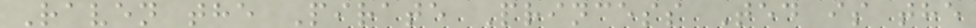Raven the Pirate Princess Ted is the
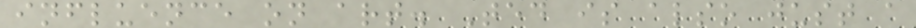influence on art. Ted is also just a
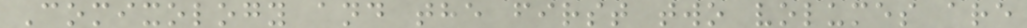Comixology and the first two volumes are
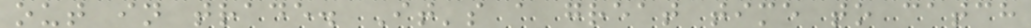out in trade. It's a great time to catch
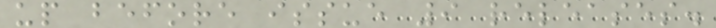up before issue 9 releases.
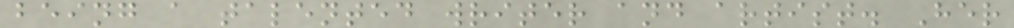being a talented writer and artist. Her
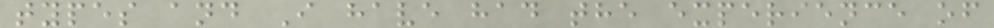types and I have had the experience of
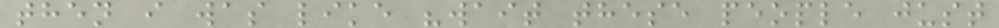then i was like "wait these people just
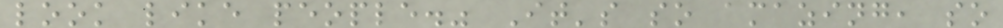look like people." It's so amazing, so
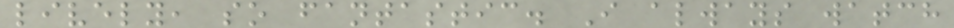lively, so fantastic. I always watch
